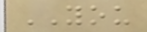YOU
